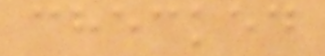checked
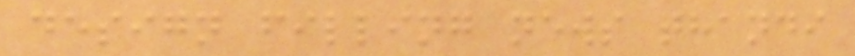design filling news thandi
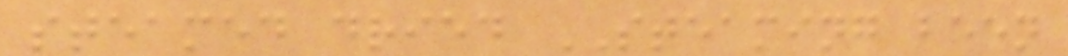steamed dried STEAMING been
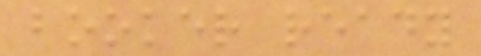booker ready
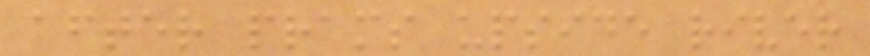after prams upside river
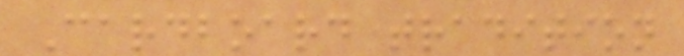Cardboard tradition
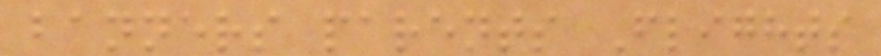banners parents Flights
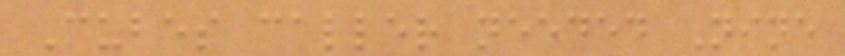Cubes caller needed Nine
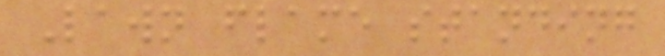Lawn flame standing
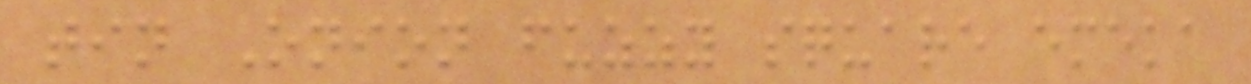tin Onion fuzzy square emeka
